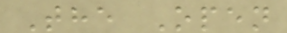The Open
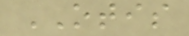OTIS
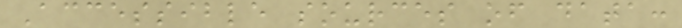Accessible sources of data:
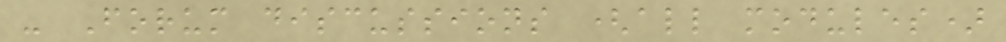- Forum discussions (all modules)
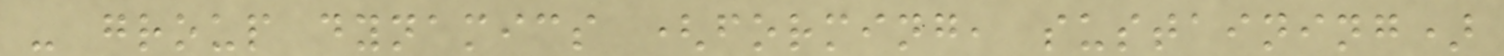- group dynamics (forming, sustaining)
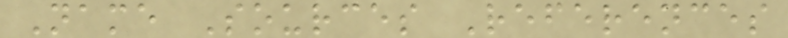Name Sources References
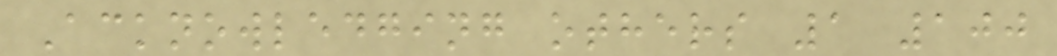Acknowledging others 1 100
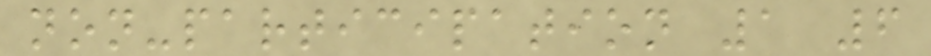non-participation 1 6
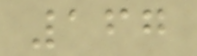167
